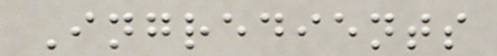Ingredients
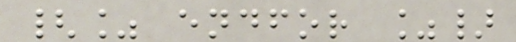{% endfor %}
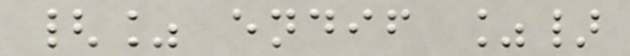{% endif %}
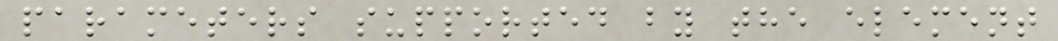parameters supported by the element
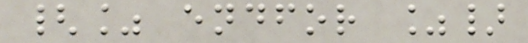{% endfor %}
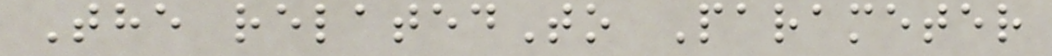The relatedTo Parameter
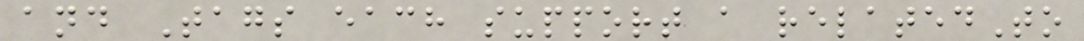and Tags each support a relatedTo
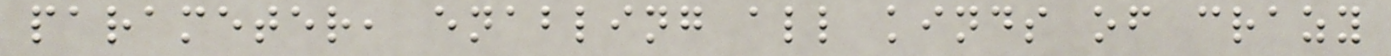parameter, enabling all kinds of crazy
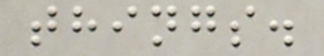things.
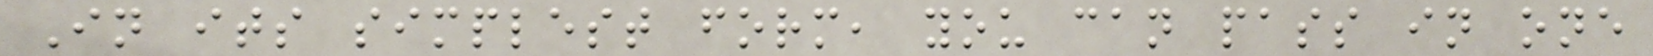In its simplest form, you can pass in one
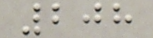208
